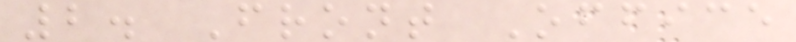2. Front Office
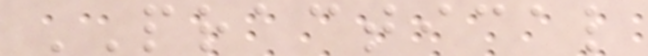PRACTICAL
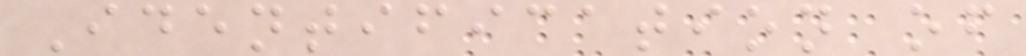Identification of
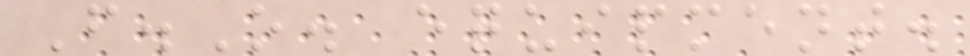F.O. equipment.
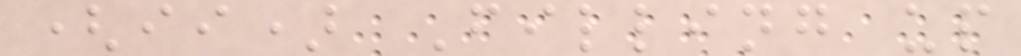(ii) Filling up
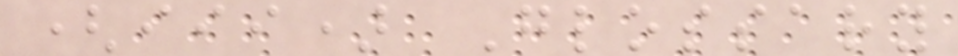(iii) Glossary
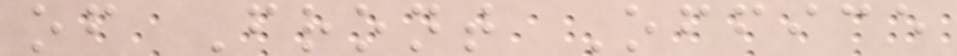of Front Office
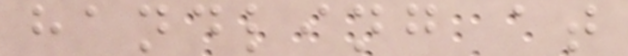handling at
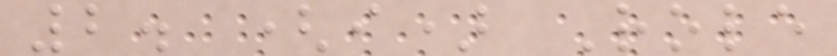2. (i) Role
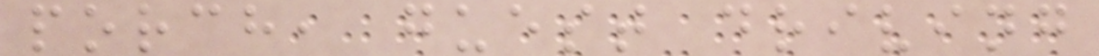porch, guest driving
